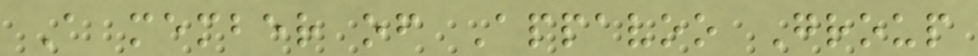A member of Appavoo Group
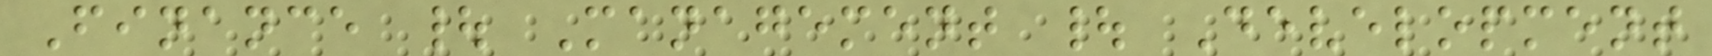Finance | Management | Development
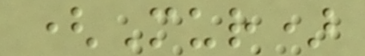(Mur)
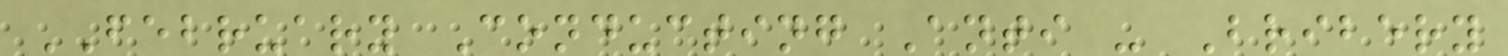FEBRUARY Conducting Anti - Bribery
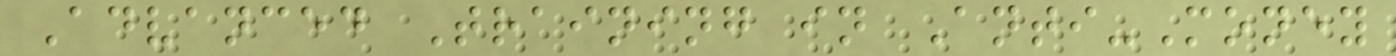Advanced Training in Anti-Money
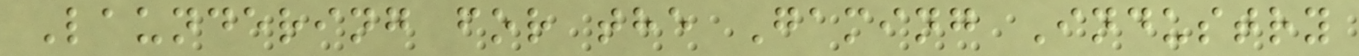Laundering for the Gaming Industry
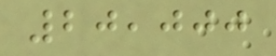20,000
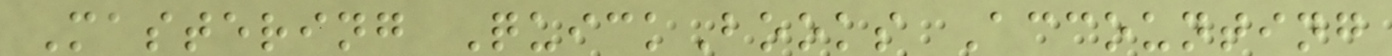Mastering QuickBooks Accounting
